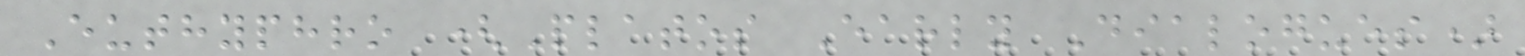Euthyphro (Platos Early Dialogues)
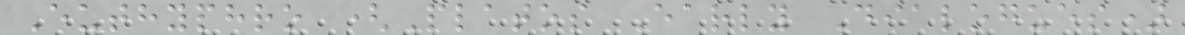Euthyphro (Platos Early Dialogues)
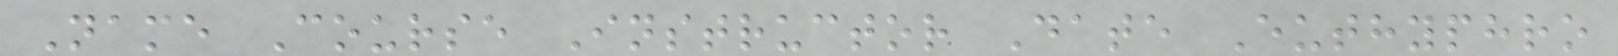Name Course Instructor Date Euthyphro
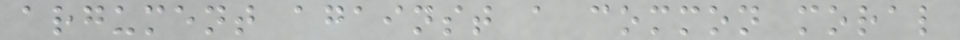argument against a common moral
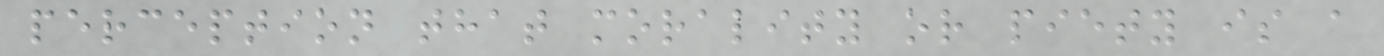perception that morality or piety is a
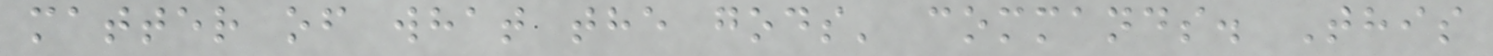matter of what the gods' commands. This
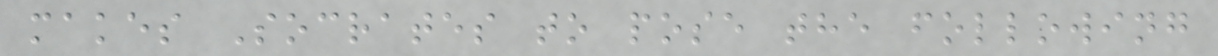makes Socrates to pose the following
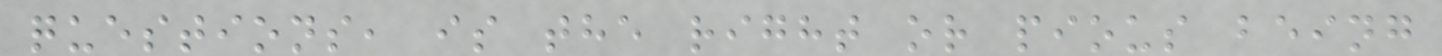questions, is the right or pious being
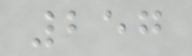257
